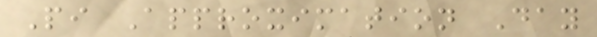Pi Approximation Day
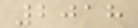2018
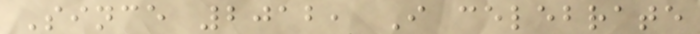Since 2012, I celebrate
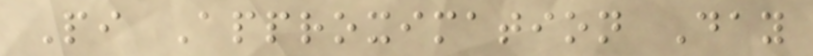Pi Approximation Day
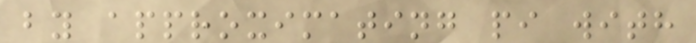by approximating pi with
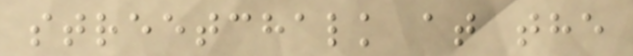streetchalk at the
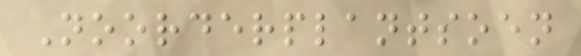Noorderplantsoen
